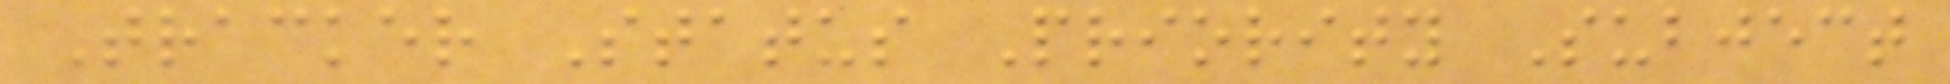Tracker Status Priority Subject
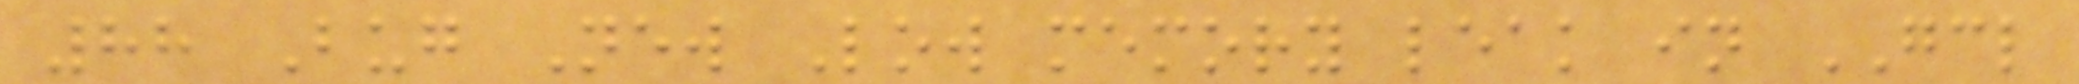88 Bug New Low memory leak in GCL
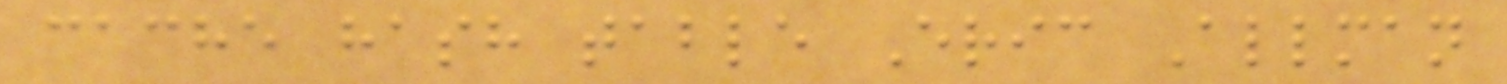cache hash table Eric Allman
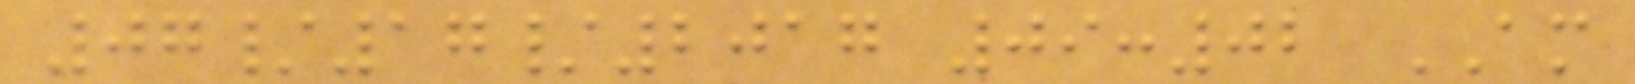07/17/2017 09:02 AM
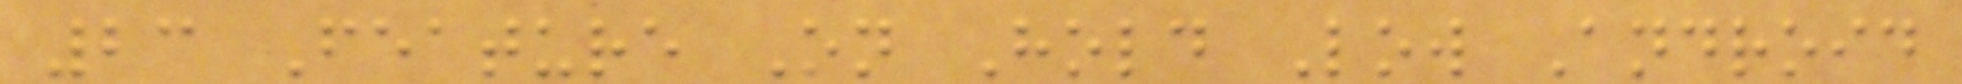23 Feature On Hold Low Android
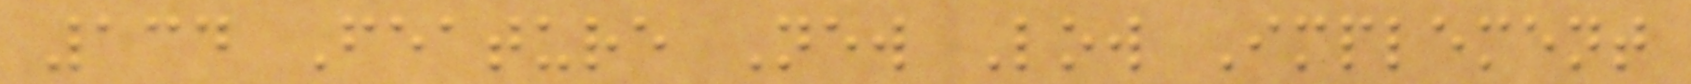134 Feature New Low Implement
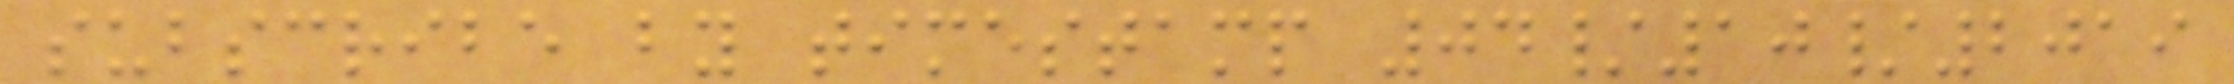subscribe by timestamp 04/10/2019
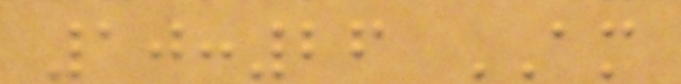10:26 AM
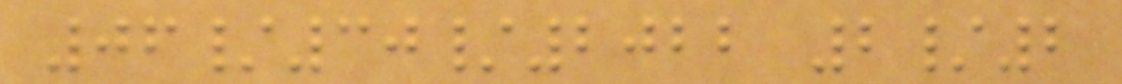06/30/2022 2/2
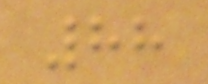88
